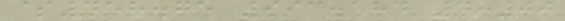$458.75 993.184 4:00
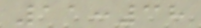11:38
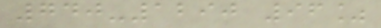740-1290 96%
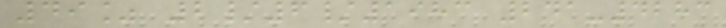49% 2/6/1983 241-4283
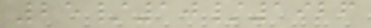25/10/1926
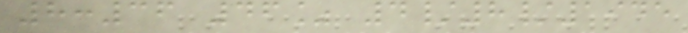8:36 46% 4/8/1945
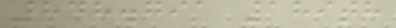848.791 189th
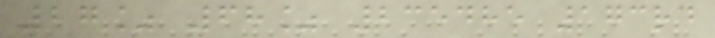27% 68% 235485 173rd
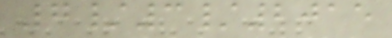7/3/2015
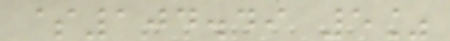$104.49 5%
